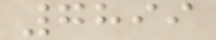7899
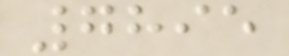7895
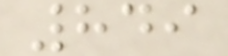849
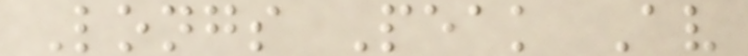Longs Peak Av
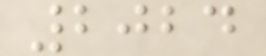2024
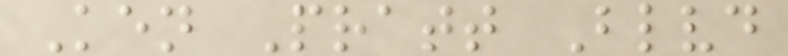Ken Pratt Blvd
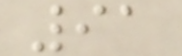91
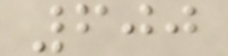600
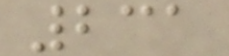231
